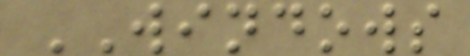WINDOWS
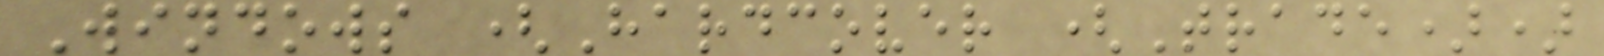Windows (Hardcover (Trade))
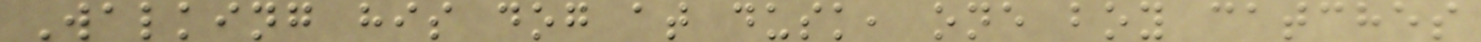Walking his dog at dusk, one boy catches
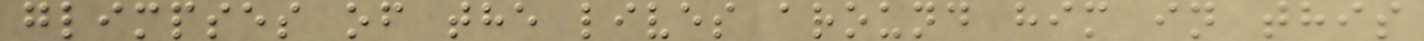glimpses of the lives around him in this
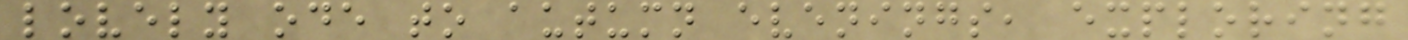lovely ode to autumn evenings, exploring
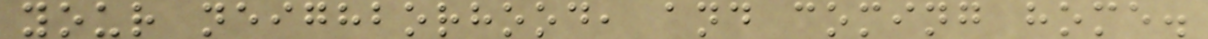your neighborhood, and coming home.
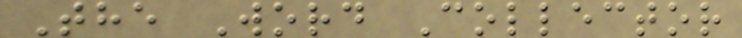The Word Collector
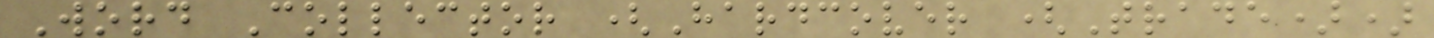Word Collector (Hardcover (Trade))
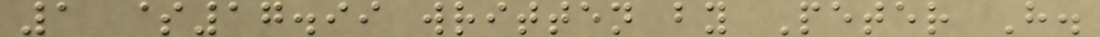1 $17.99 written by Peter H.
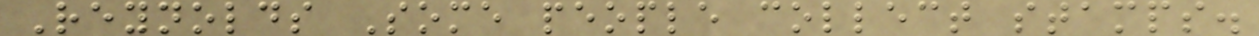Reynolds Some people collect stamps.
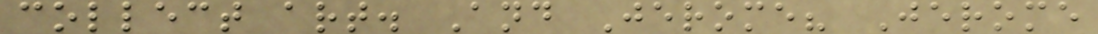collect art. And Jerome? Jerome
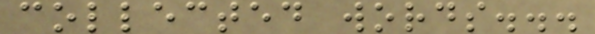collected words...
